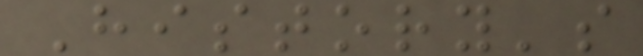History's
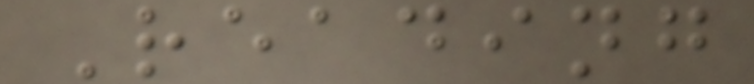Reading
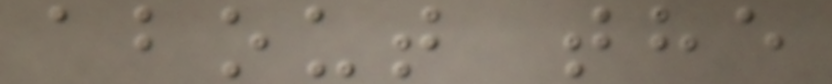about the
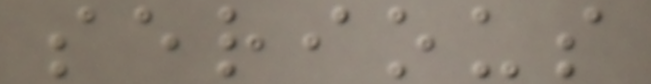serious
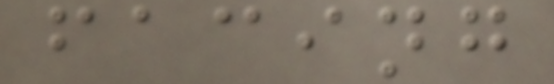facing
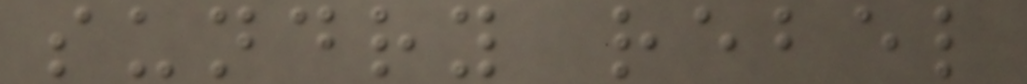sundry rebel
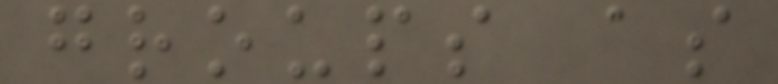groups as
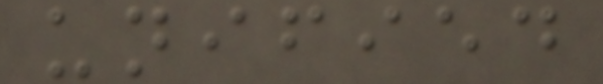unified
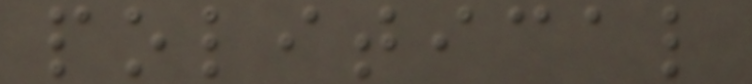political
